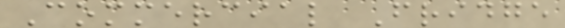Commercial Fridge
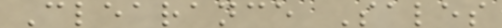Clearance Sales
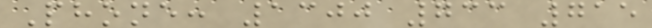Phone: 1300 733 715
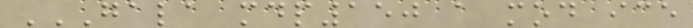GALA MDP150 A MOD ICE
